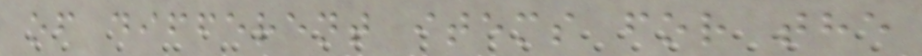of different items for the
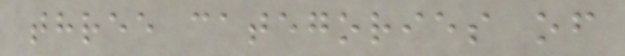three categories of
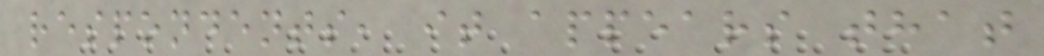respondents, it appears that
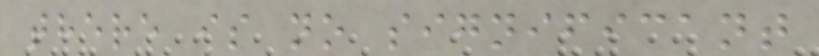there is no significant
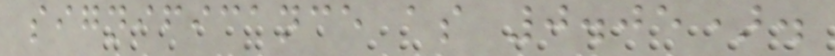significance as 0.05).
